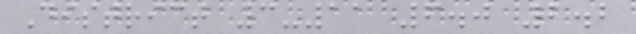District 3-11 6.0 2.2
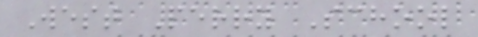West Perry School
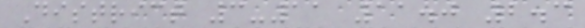District 3-11 11.0 2.3
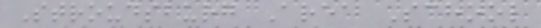Stroudsburg Area School
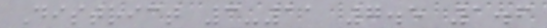District 3-11 7.5 1.6
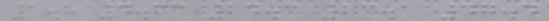1.8 4.63 24.3 23.1 47.4
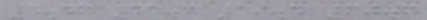4.46 41.3 19.4 60.6
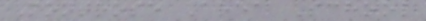Montrose Area School
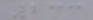233
